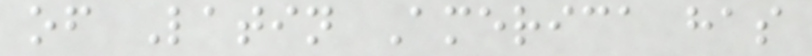of Latin America has
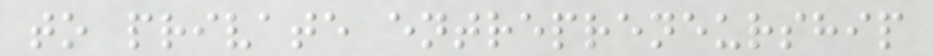to private entrepreneurship
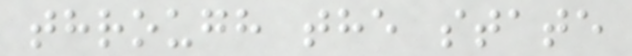through the state
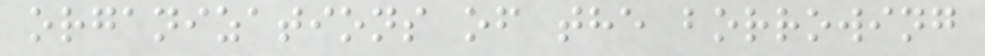organizations of the borrowing
